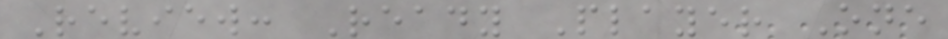Review: Ready Player One
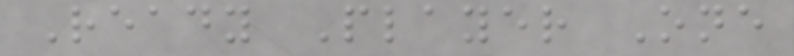Ready Player One
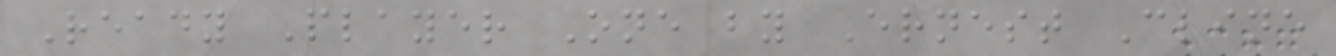Ready Player One by Ernest Cline
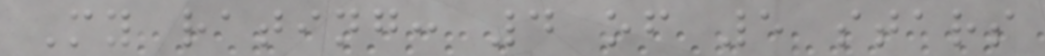My rating: 4 of 5 stars
